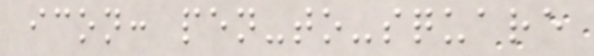icon: pen-to-square
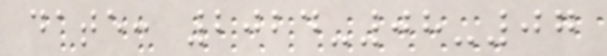date: 2024-08-07
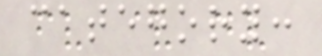category:
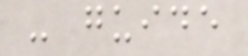- guide
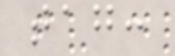tag:
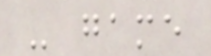- game
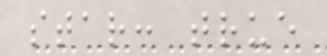star: true
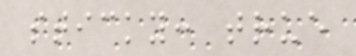sticky: true
